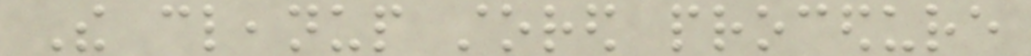The cleanup stored procedure
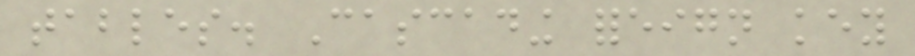tables. Cascading foreign key
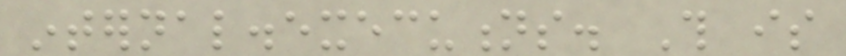internal.executions. This is
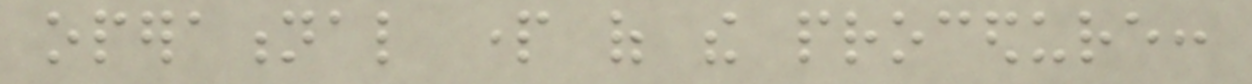operational part of the procedure:
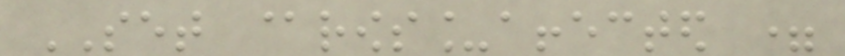SET @rows_affected =
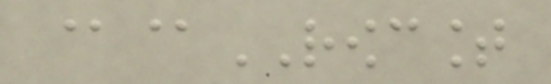@@ROWCOUNT
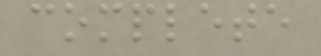complete
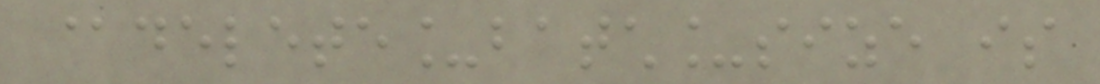@delete_batch_size is
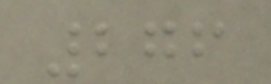276
